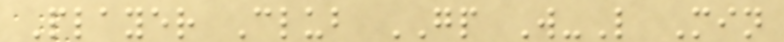Player Club GP W-L Min
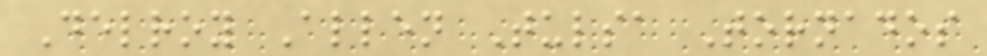Delroy Allen Tulsa Tornados
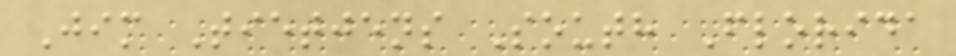Jim Tietjens South Florida
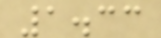1.33
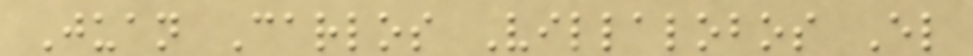Juan Carlos Villalobos El
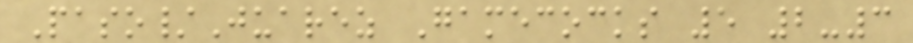Paso/Juarez Gamecocks 5 2-3
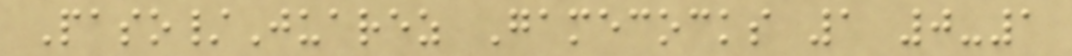Paso/Juarez Gamecocks 1 0-1
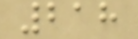218
